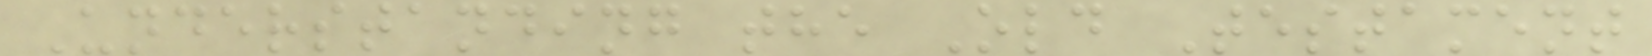Understanding the Old Testament
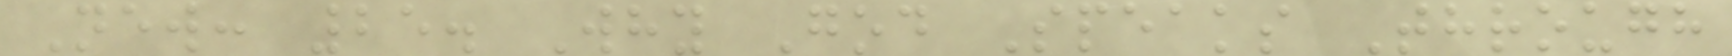New: 25. Why God Speaks Through
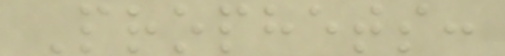Prophets:
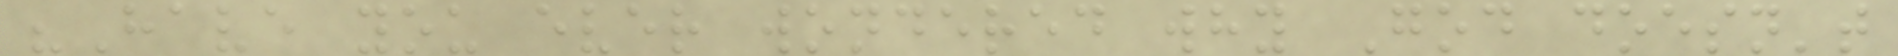"Have you ever wondered why God doesn't
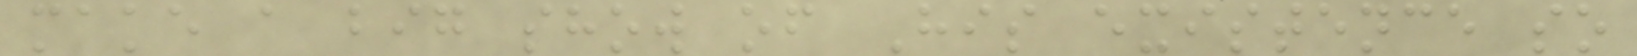make a big show of His existence so
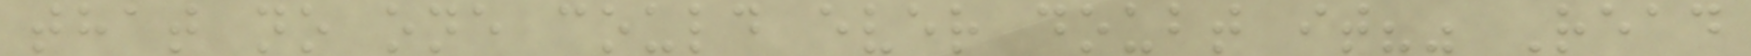that no one could ever doubt it?" Read
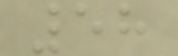58
